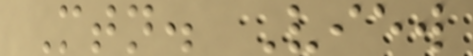Mtn. View
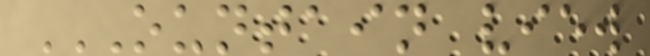OUNTAIN VIEW
